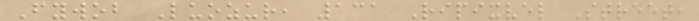Fywob Luozur, 131 Ripixvel Street,
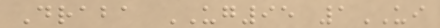Draba UG95 1UI
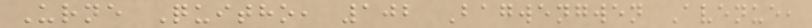Urne Quitho, 102 Bagwengwen Avenue,
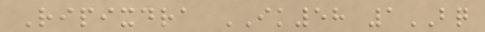Ripixdra IK58 1BQ
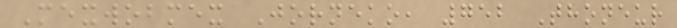Mexwobmex Jorneko, 752 Thoneur
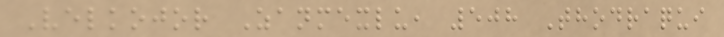Velkojor Zanmexlu, 508 Thodraqui
